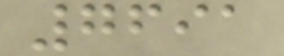7691
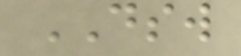DSW
